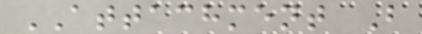ATTACHMENT B
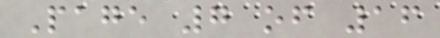Page 7 of 16
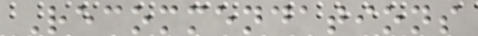Recommendations
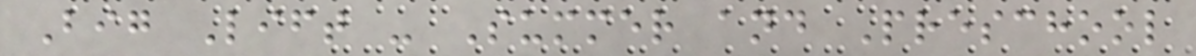Big Lift - Summer and Preschool
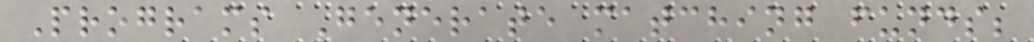Programs Generate matching funds;
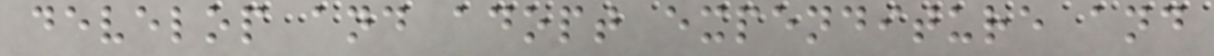develop and adopt expenditure and
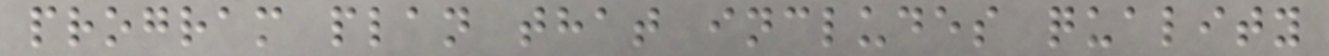program plan that includes quality
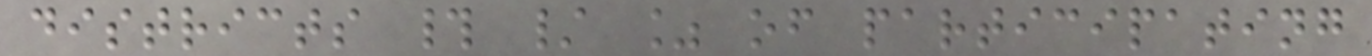districts # / % of participating
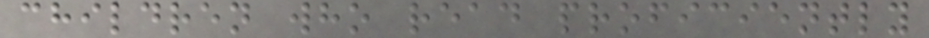children who read proficiently
